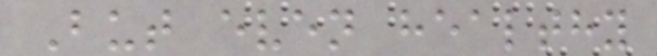But even healthy
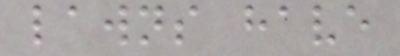lawns have
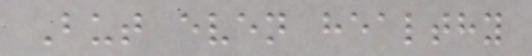But even healthy
